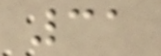31
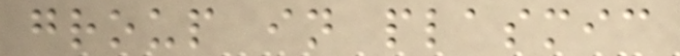group in plasmic
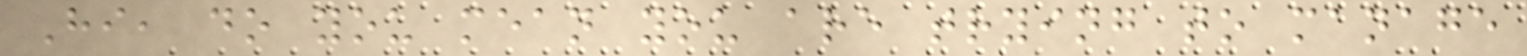Hi, do you mean you are trying to manage
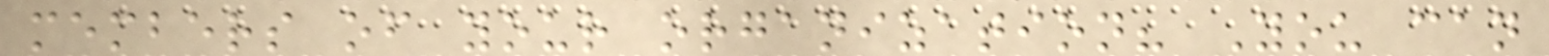members of your organization? You can
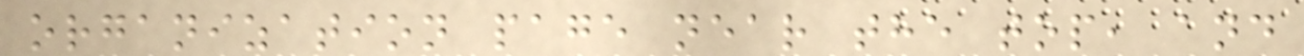organization page near the top, and
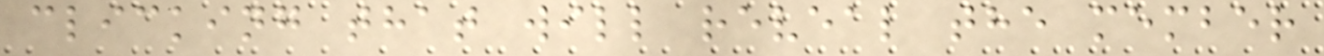clicking that will reveal the member
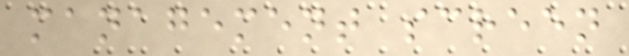management screen
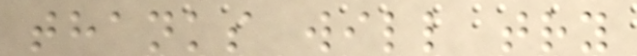thanks will try
